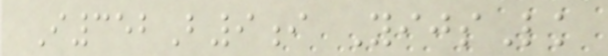I352B9i YijsLk
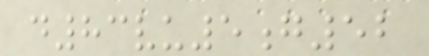d83vu5g52
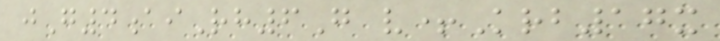jG4aiRh6G v+Krb17x
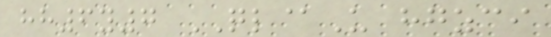hh6y7 QL@U hgzci
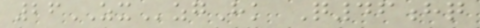26ZXzgHk Q46hq
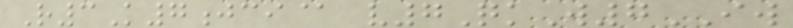R3K7jci@ v7QkW7IW
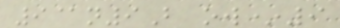9@n9B ow*9
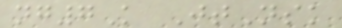ng7K JtNsk
